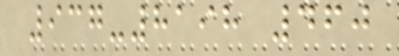937-8198 460
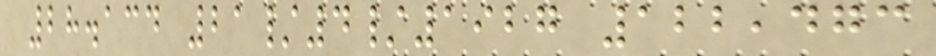28.134 21/4/1927 122,473
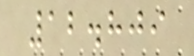12.809
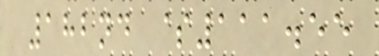182nd $111.55
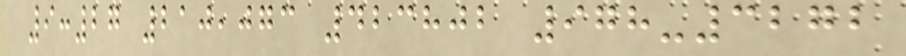9:27 210,073 423802 978-3272
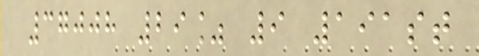37008 29% 9 191st
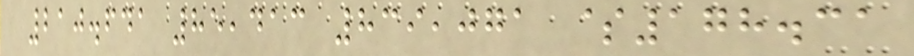210.641 85,413 839,071 $178.31
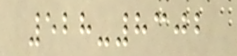528-8302
